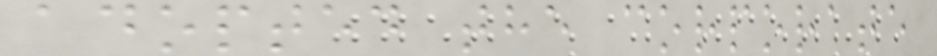adopted the corporate
